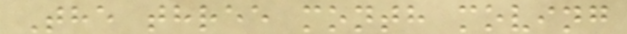The three month moving
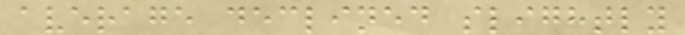average declined slightly
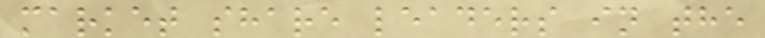market share leaders in the
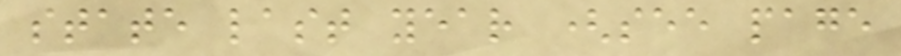state last year (see page
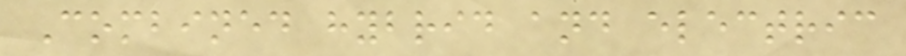Combined hybrid and electric
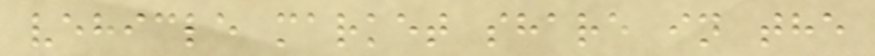vehicle market share in the
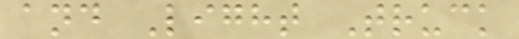and Light Truck
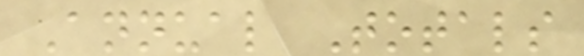Annual Totals
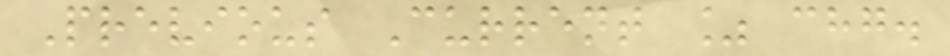Previous Current % chg.
